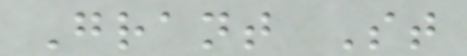Grant St
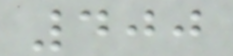400
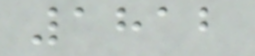1812
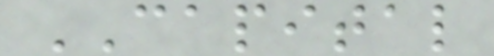CAPITAL
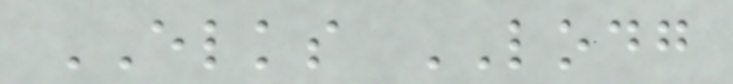ELKS LODG
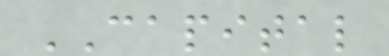CAPITAL
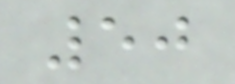50
